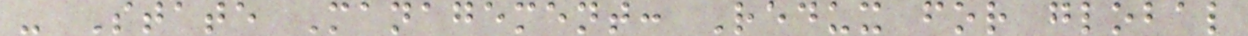- State Management: Redux for global
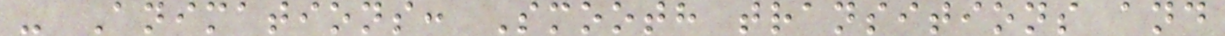- Animations: Smooth transitions and
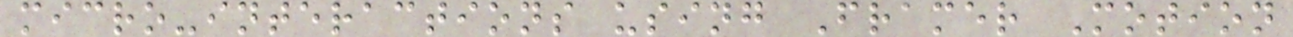micro-interactions using Framer Motion
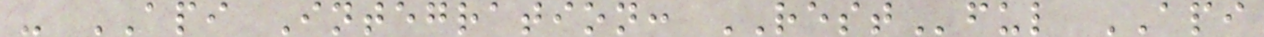- API Integration: RESTful API
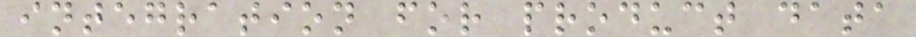integration for product data
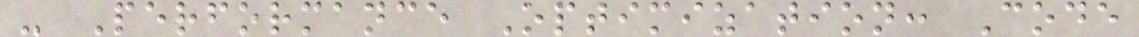- Performance Optimization: Code
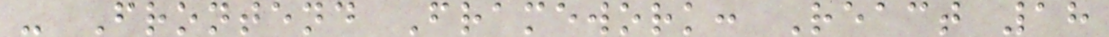- Frontend Framework: React 18
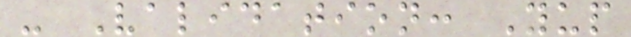- Validation: Yup
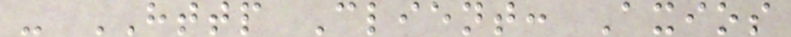- HTTP Client: Axios
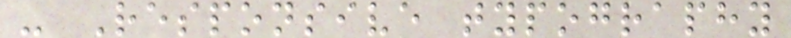- Responsive typography
